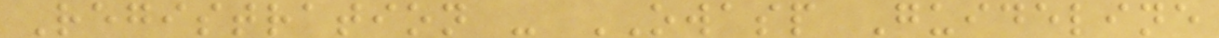Registration - OWASP Guideline
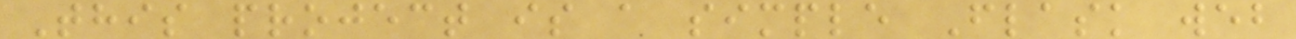This project is a simple Flask web
